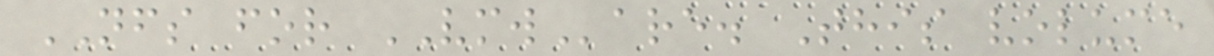NFS for VMWare. This volume
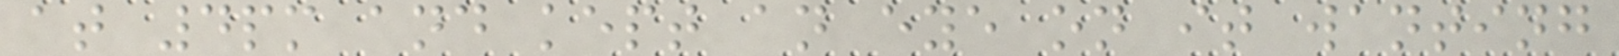at 4pm and kept an eye on it wanting
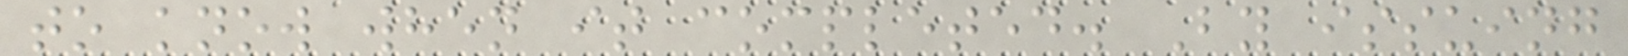to know when it completed. By issuing
